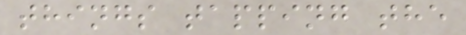things tapping the
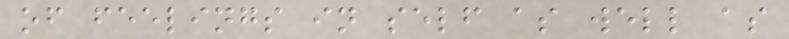of feelings in self as well as
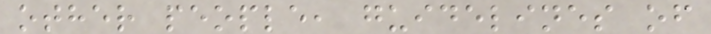other people, guidelines of
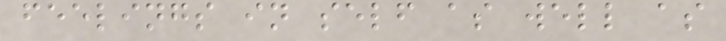feelings in self as well as
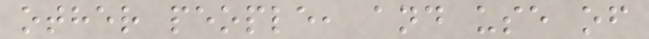other people, and use of
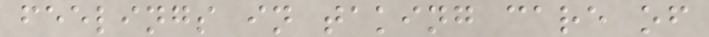feelings in taking care of
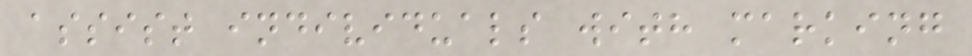assist individuals with marking
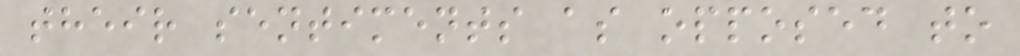their sentiments as opposed to
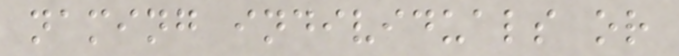naming individuals or
